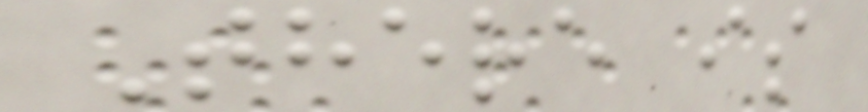There is
